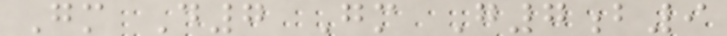Gm D7 Gm G7b9
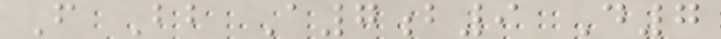F Bb A7b9 D7
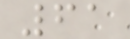61
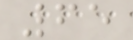65
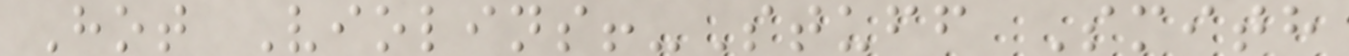Hot Violins!-Stuff Smith
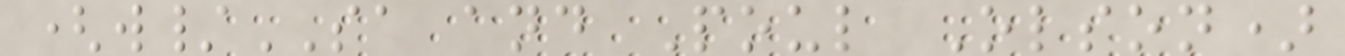(w/SA and Poul Olson)
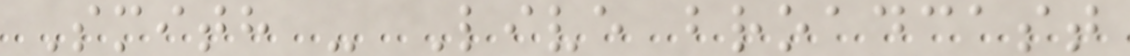Smith - Live broadcast
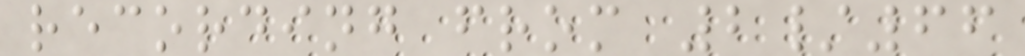recording from 2/66
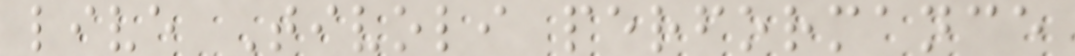live Tivoli performance
